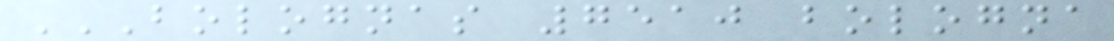BOLOGNAS 7510 BOLOGNA
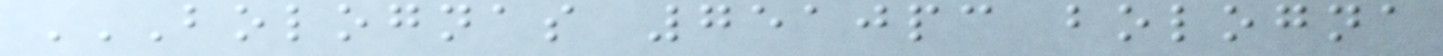BOLOGNAS 7510PC BOLOGNA
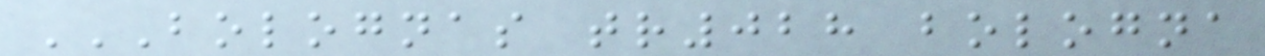BOLOGNAS TR028 BOLOGNA
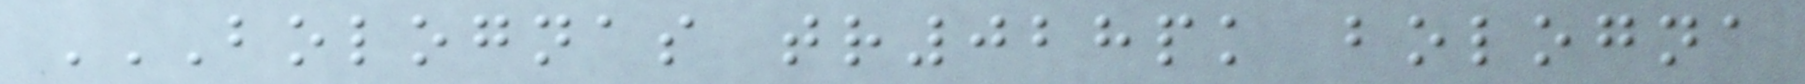BOLOGNAS TR028PK BOLOGNA
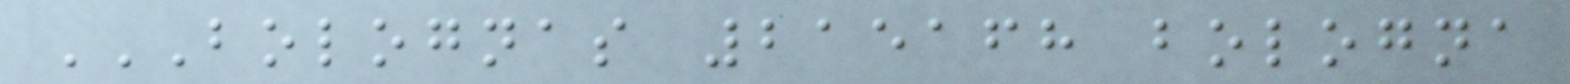BOLOGNAS 215168 BOLOGNA
